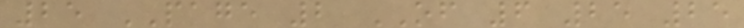25 PAGE 2 OF 6 25 25
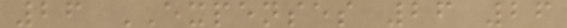26 EXPENSES 26 26
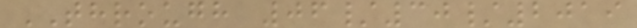THROUGH 06/30/2019
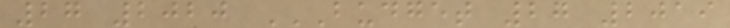27 2020 BUDGET 27 2019
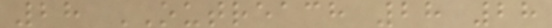28 OUTREACH 28 28
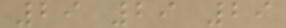29 29 29
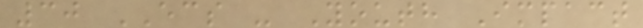30 ECS - Youth Impact
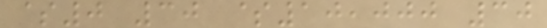$0 30 $10,000 30
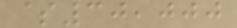$30,000
